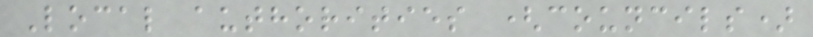Local authorities (councils)
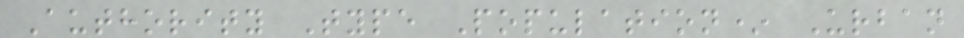Authority Type Population* Urban
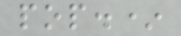pop.*
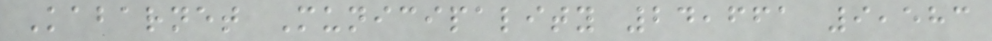Kabarnet Municipality 24,661 9,583
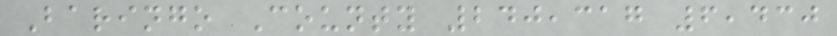Baringo County 240,317 6,430
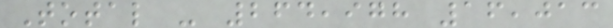Total - 264,978 16,013
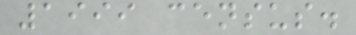1999 census.
